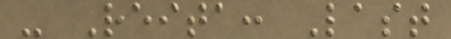- Reita: Last
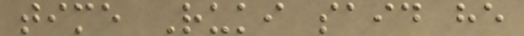time Ruki said he
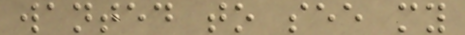wanted to see my
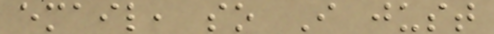email, so I just
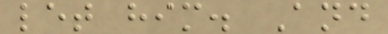let him. And
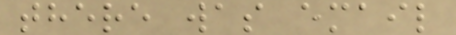there was email
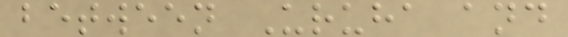between Uruha and
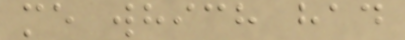me which had
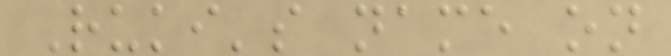Ruki's name on
